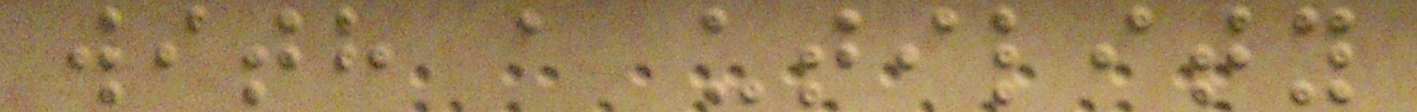with a utility
